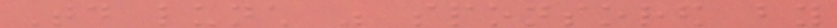Today lunch was sponsored by
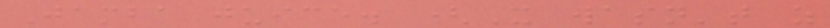Jamba juice. (It wasn't as
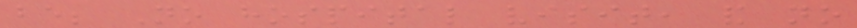be; No hospital visit, and no
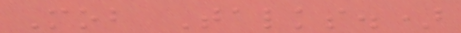Mob Talks.)
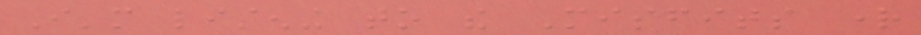I'm listening to the Misfits right
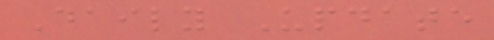Daily Update
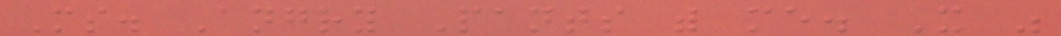Ms. Angry Pants with me. It was
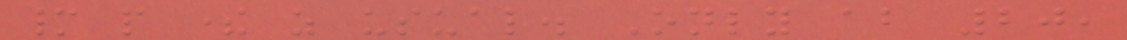many people there as usual. Only about 20,
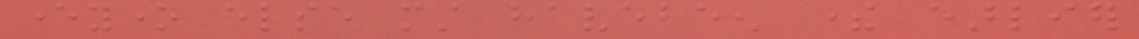everyone else must havebeen there earlier
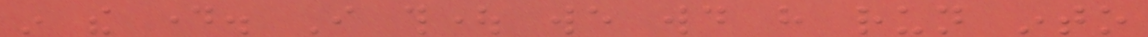in the day. I thought we would have run into
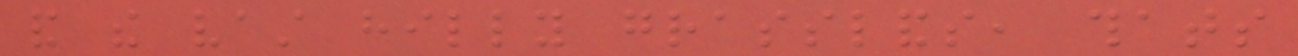and the vast hilly grasslands, thats
